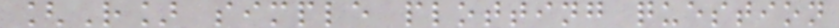[R] simple plotting question
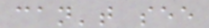can't see
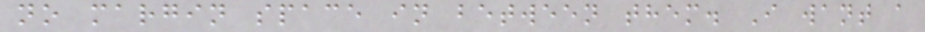no margin space in between them. I want a
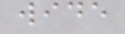wide
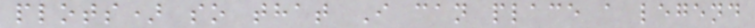plots) so that I can place a legend
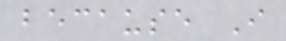because I
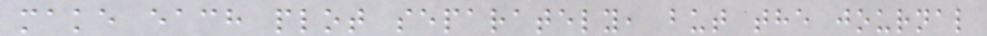make each plot separately, but the journal
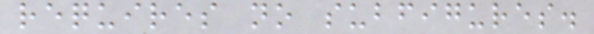requires no subfigures.
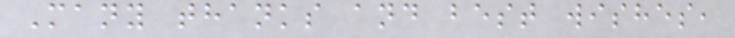Many thanks and best wishes,
